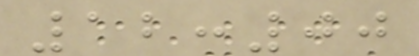12:00
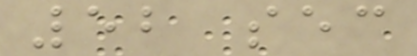52 sec
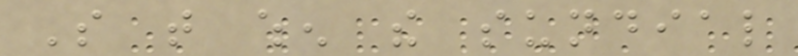So that when the sundial
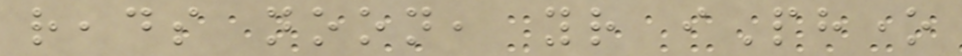reads noon, your iPhone
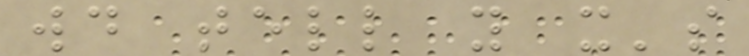would tell you it's
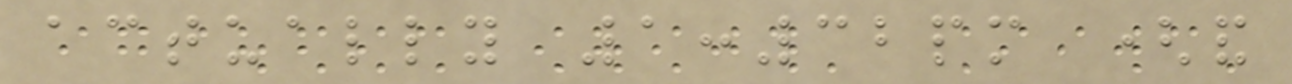actually 1:32pm (and
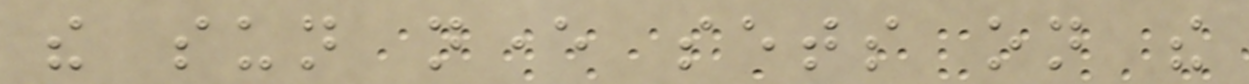the sun never sets on the
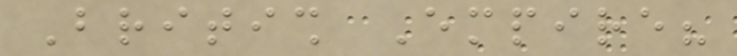British Empire?
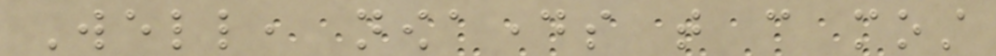Well, nowadays that can most
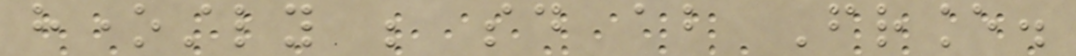honestly be said about France.
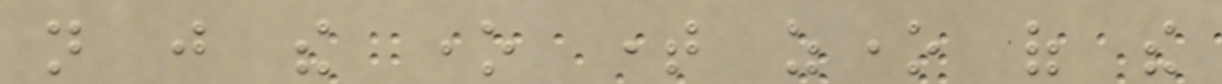not just the one time zone of the
